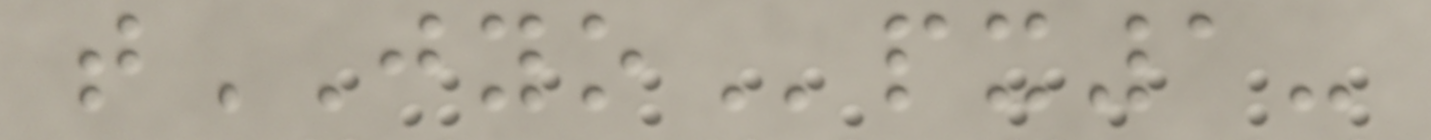tJYOpx1-
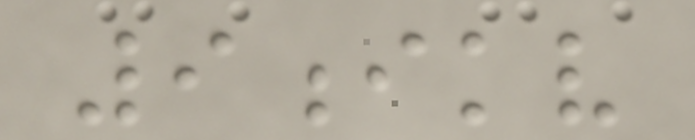9ikv
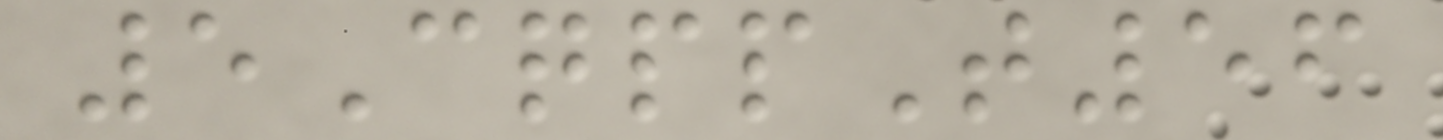5CqppT56
